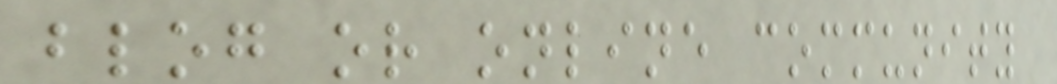blog or online community
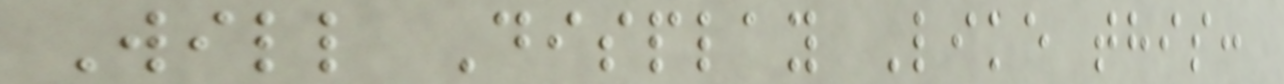Will Display Like this:
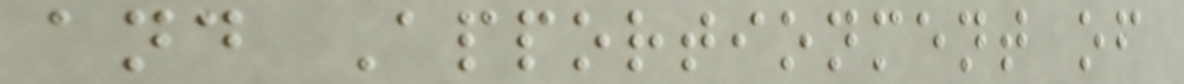and Apportionment of
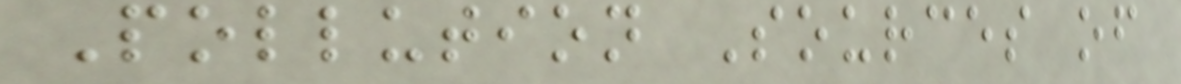Pollution Sources of
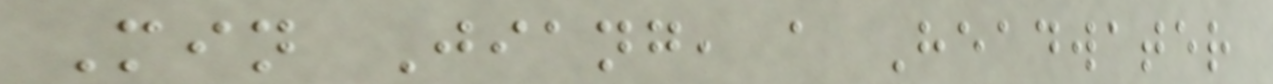Min Jiang, a Headwater
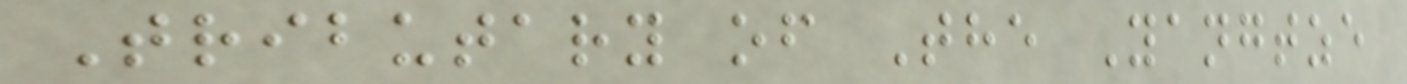Tributary of The Yangtze
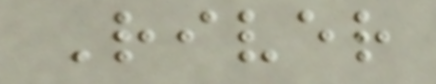River
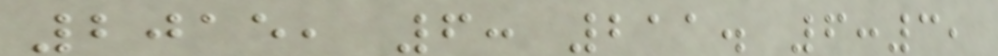2015, 6: 211. 6:3,
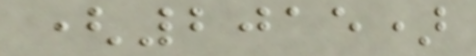(2015)
